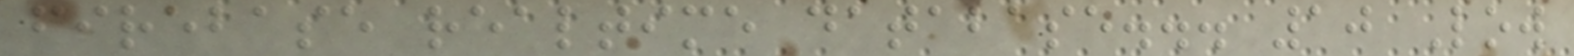firebase realtime database... 10 Low
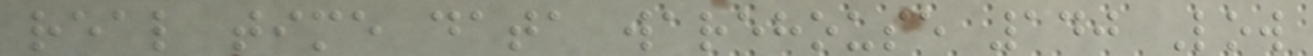real time data warehouse 140 Low
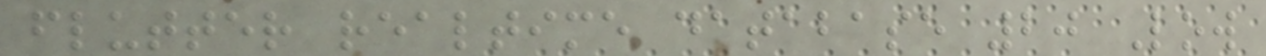flutter realtime database 20 Low
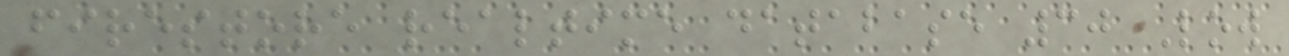firestore realtime database 30 Low
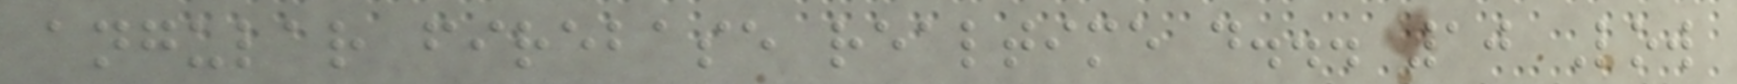angular firebase realtime d... 10 Low
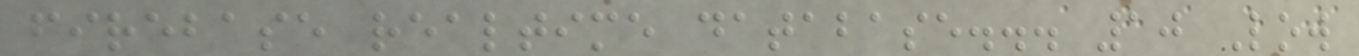firebase realtime database... 10 Low
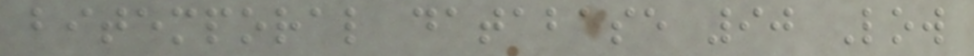bitemporal database 90 Low
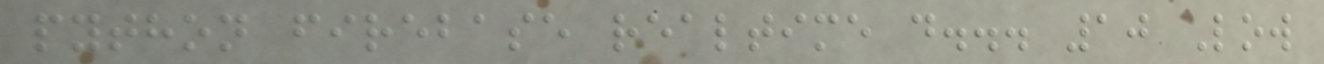python firebase realtime d... 10 Low
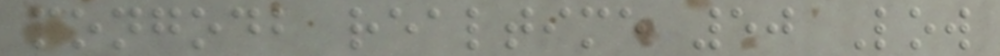mongodb realtime 50 Low
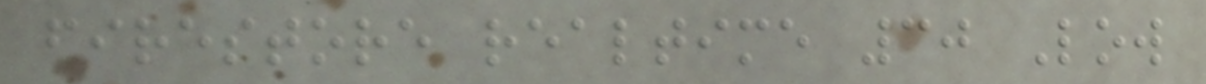firestore realtime 30 Low
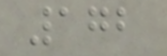172
